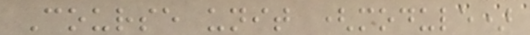Course unit (module)
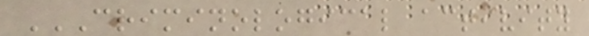CRIMINOLOGICAL ACTIVITY
